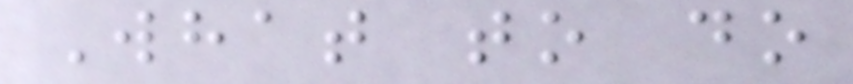What to do
